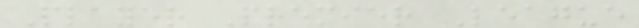Player Premier League
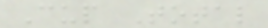Cup Total
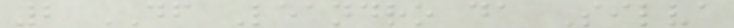2 DF Leandro da Silva
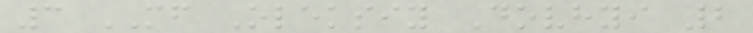3 MF Oleksiy Dovhyi 2
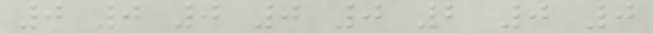0 0 0 0 0 2 0 0
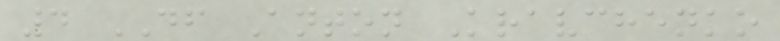4 DF Anton Kravchenko
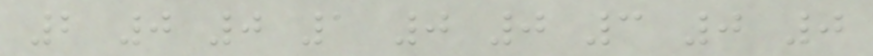2 0 0 1 0 0 3 0 0
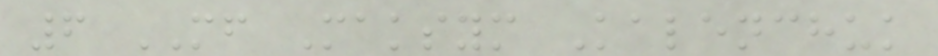6 MF Maksym Kalenchuk
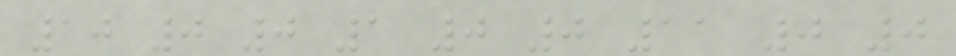10 0 0 1 0 0 11 0 0
